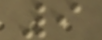9
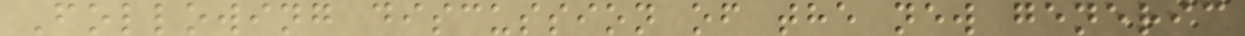Following discussion of the new generic
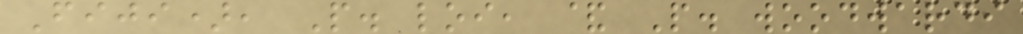Fiji), P. loi, & P. woodwardi
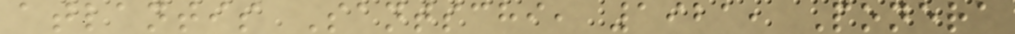atlantis Santschi, 1921, Ponera
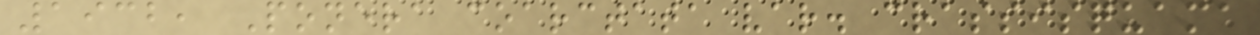1932, Ponera coarctata var. crassisquama
